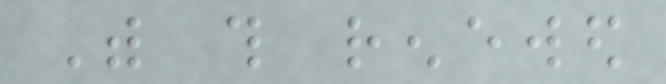With this renewed
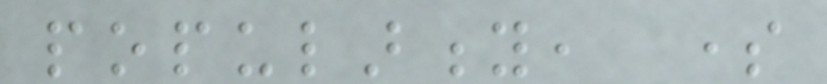popularity, some
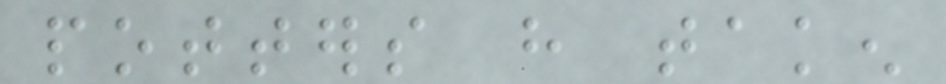potters have taken
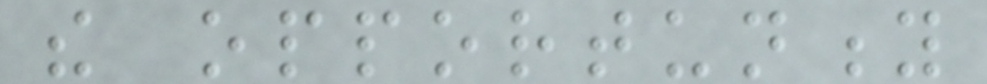the opportunity
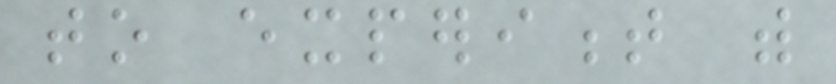to experiment with
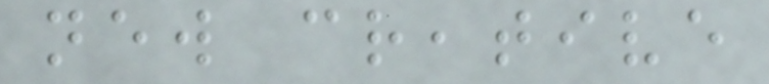new creative
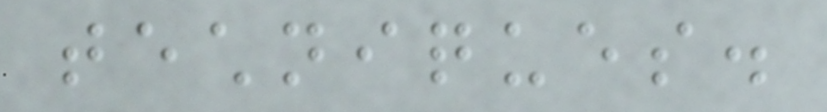techniques.
